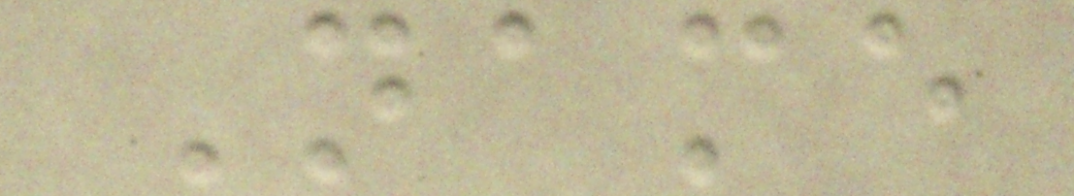Name
